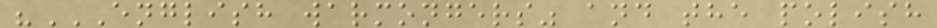"ENGLISH WARMONGERS" AND THE POLISH
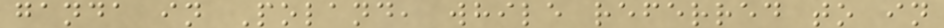ganda in Poland, while referred to in
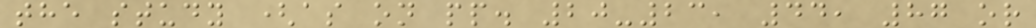the study (as on pp. 20-23, 44, 87 or
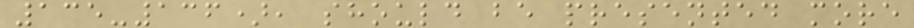135-136), should be presented more
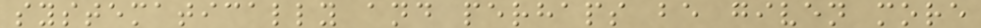systematically and perhaps be given more
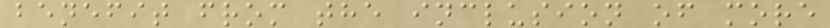benefit from the inclusion of more
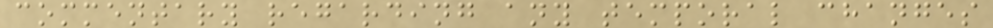commentary regarding any temporal changes
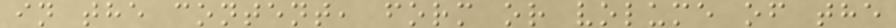in the content, form or volume of the
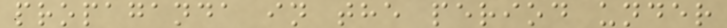propaganda in the period under
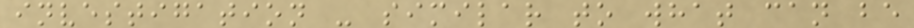investigation - similar to what can be
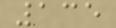135
